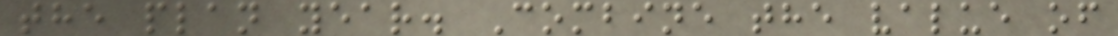the plan year. Combine the value of
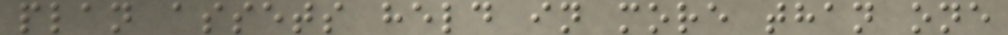plan assets held in more than one
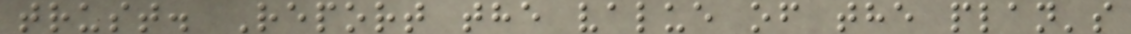trust. Report the value of the plan's
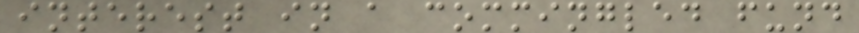interest in a commingled fund
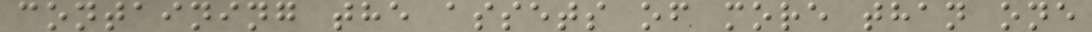containing the assets of more than one
